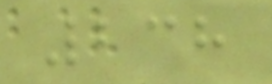238
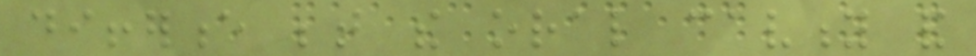difference between the oral cavity and
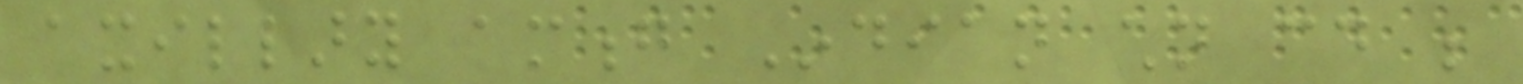axillary among Indian children could be
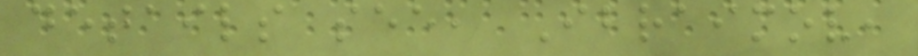details see, Ibraimov,
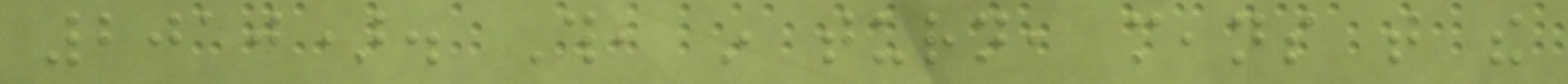2010). This, in turn, means that the
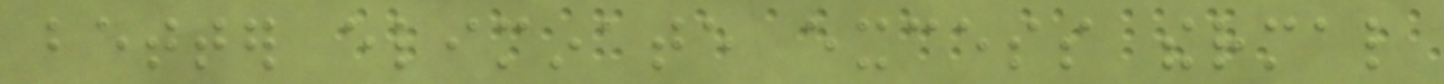better eliminate excess thermal
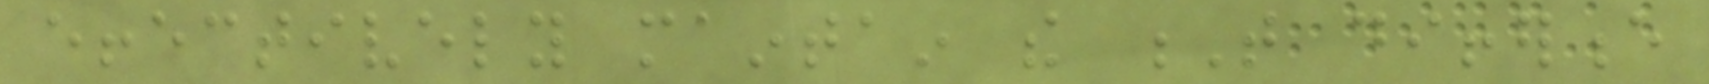effectively maintain the T difference
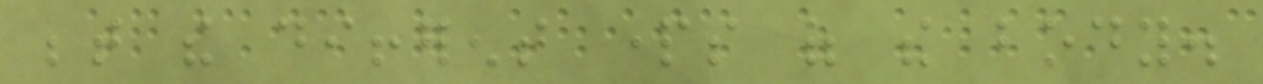between the different parts of the body.
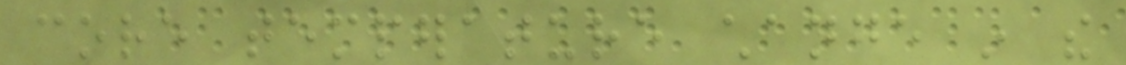core temperature change in the
